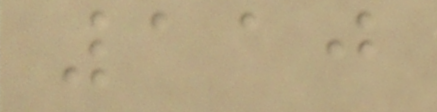110
